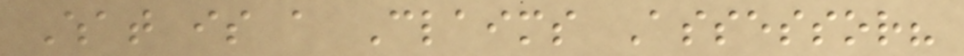What is a Claims Assessor?
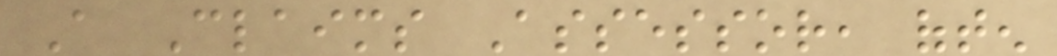A Claims Assessor, often
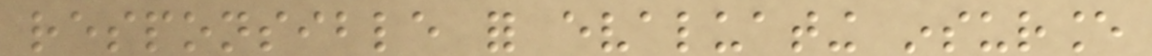responsible for evaluating insurance
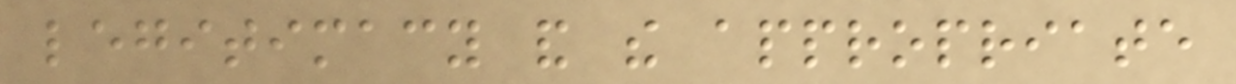legitimacy and the appropriate
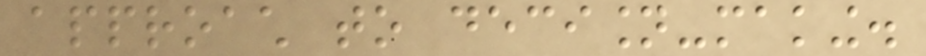approach to decision-making.
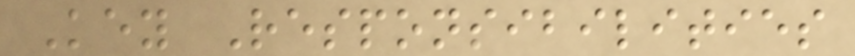Key Responsibilities
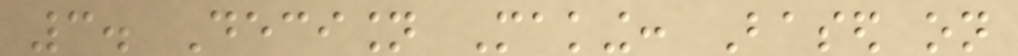3. Decision Making: Based on
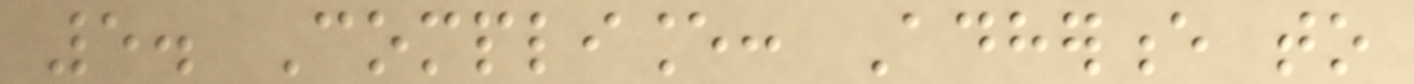5. Compliance: Adherence to
